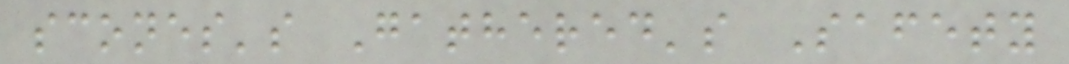scones's Gathered's Safety
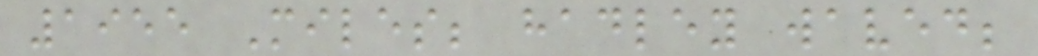1955 Miles; hadley waved;
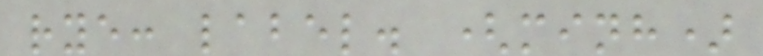rye: label. (minh)
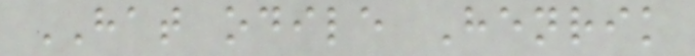HAT odile Henrik
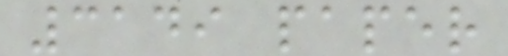3149 paper
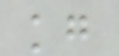kg
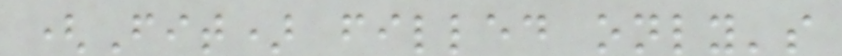(Fit) filled only's
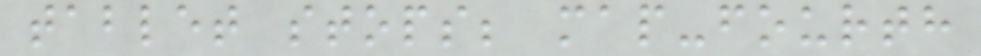tablet stops; map-fourth
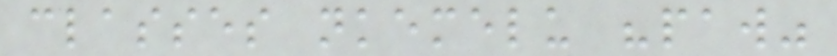classes nkemelu "paw"
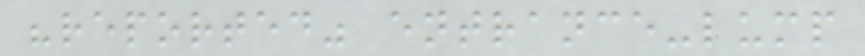"reported" entrance-lump
